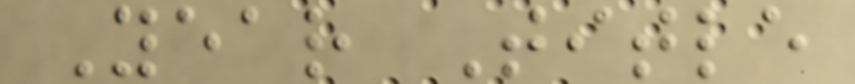Year Title
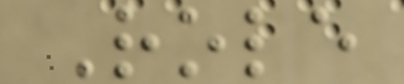Role
